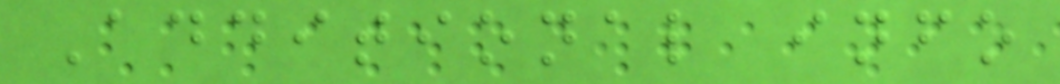Additional info
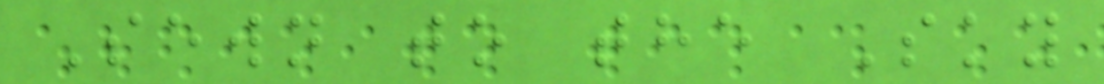Sewn to the Sky
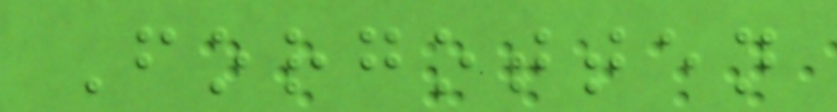Forgotten
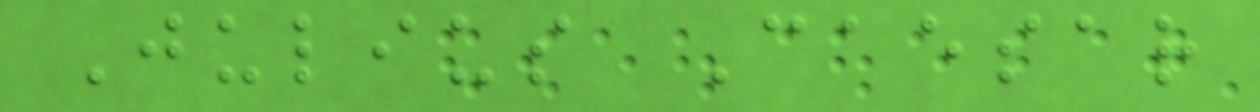Julius Caesar
